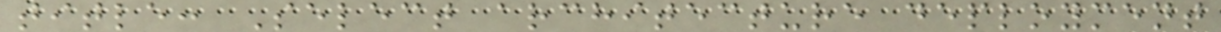title: Select architecture deployment
